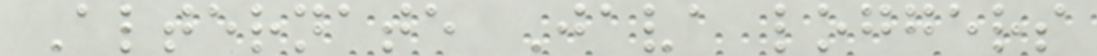Alternate Java loggers
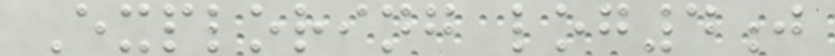Exploring log4j
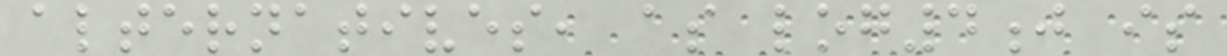alternatives, as log4j is
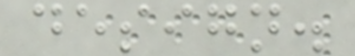design.
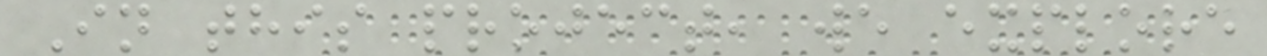In this project, we explore
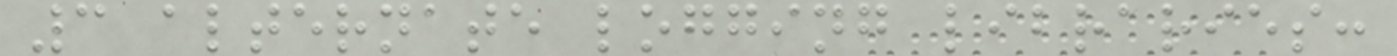3 alternate logging libraries:
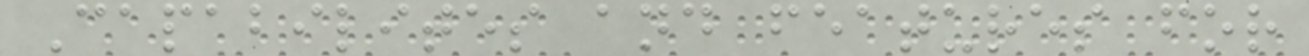Capabilites and features for
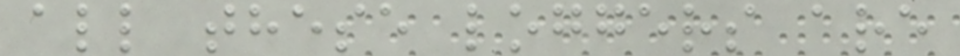all these loggers are
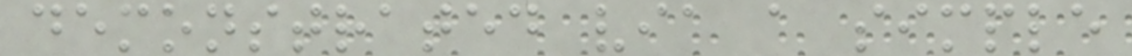demonstrated via a simple
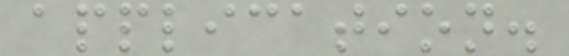application.
